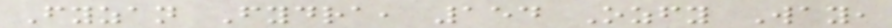Fyzan Fydra, 154 Ozfy Way,
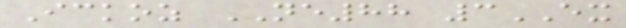Ickoz NE88 3EX
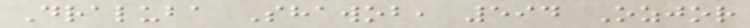Draluba Shawob, 594 Ozjor
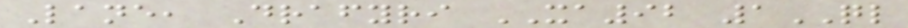Lane, Drafyri XA92 1QL
